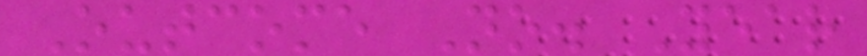Outcome No. Year
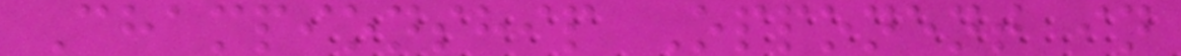Championship Opponent in
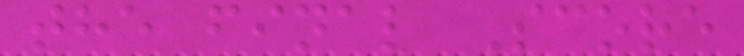the final Score
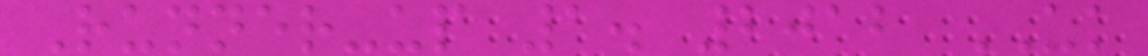Runner-up 1. 2012 UK
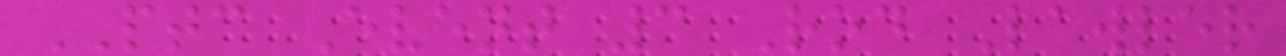PTC Event 3 Rod Lawler
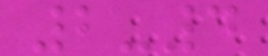2-4
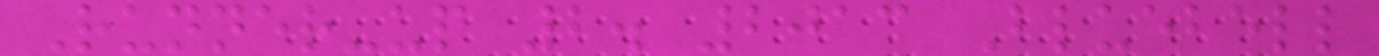Runner-up 2. 2013 Bluebell
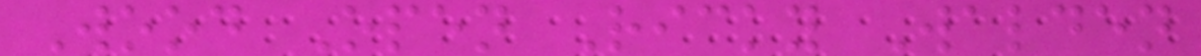Wood Open Ricky Walden
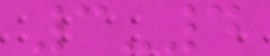3-4
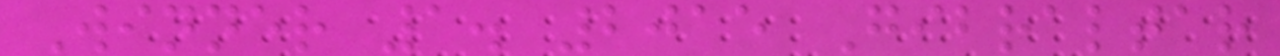Winner 1. 2015 Gibraltar
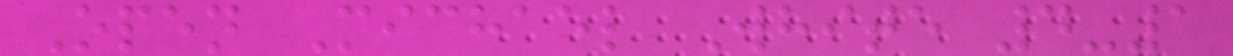Open Michael White 4-1
